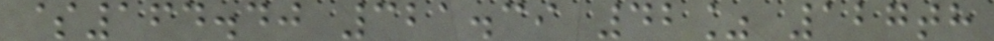$164.40 321.39 42% 127th
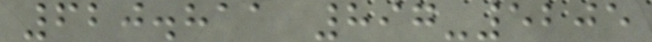620.811 897-5205
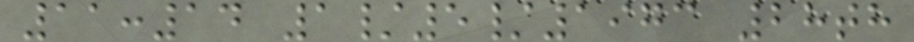11:14 1/5/1973 28th
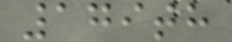179th
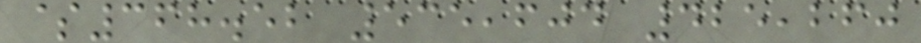$368.52 535,604 425,260
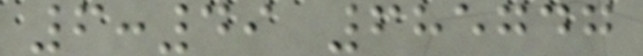6:49 685747
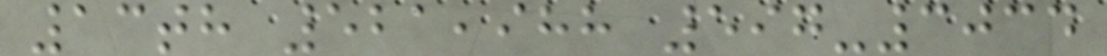13th 521,988 597-3034
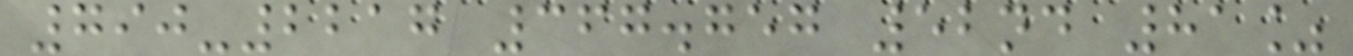790-2217 367.757 52nd 81%
